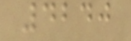4240
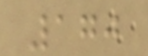170
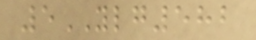5YLG582
